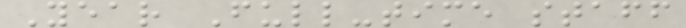Year Full-time staff
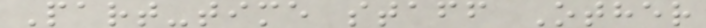Part-time staff Other
